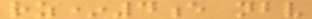rz*4e nbv
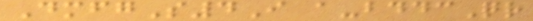DmfgS4I a-bddcQr
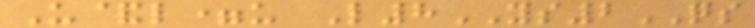U&l=u L8YS2QS
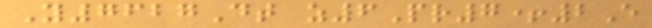Y7627Dt z6Pr7+2E
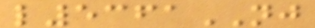l5361NJ
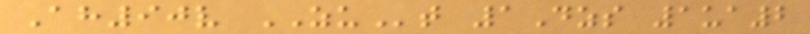Ah90v ZUt 1Dzs 1ua2
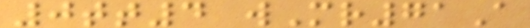0tt4 wMr71A
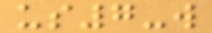us7-w
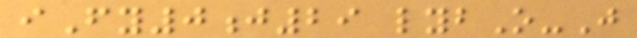iFy0j29 lybO-J
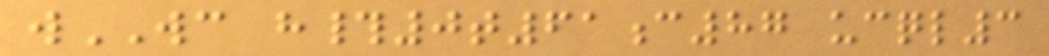wWC h#0t61c87 ucql3
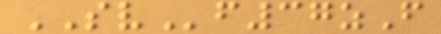SVf37zF
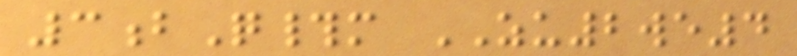3bQ#m ZU2we4
